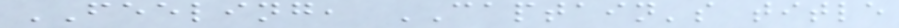FEELING, CAPTAIN's title
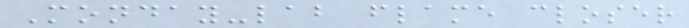Monday-lab flame closer
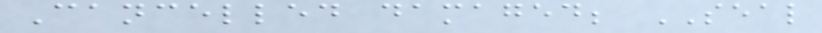Cancelled damaged; SEAL
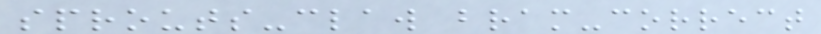sprouts-claw bram-correct
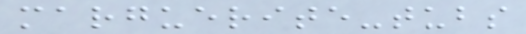marguerite-tubs
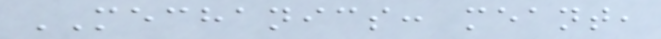MECHANICS: meant,
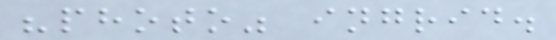"photo" ingrid.
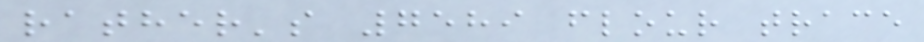rather's 7589 flour trace
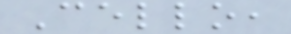Cello,
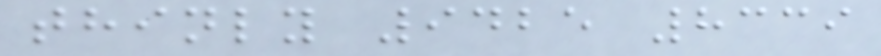thinly 9425 8339
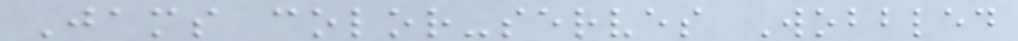Jams color-serves Wobbled
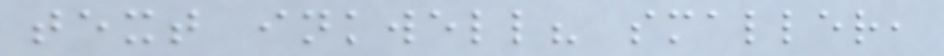text inkwell? smaller,
